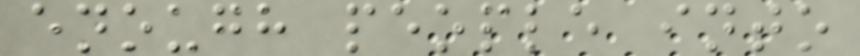enough people into
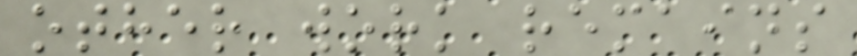other work remains
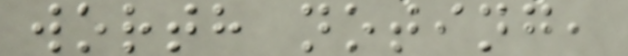worth noting,
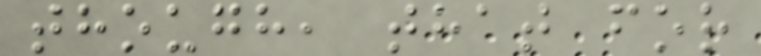though, that for
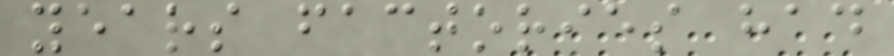years factories had
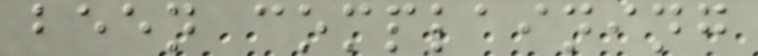been complaining
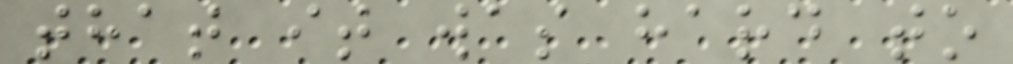that it was hard to
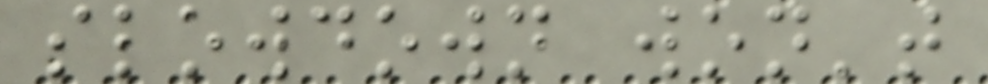slowdown won't
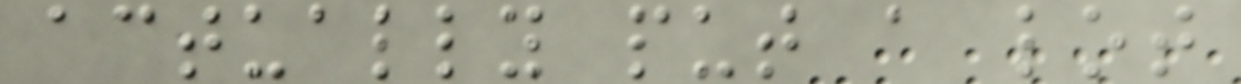actually put a lot
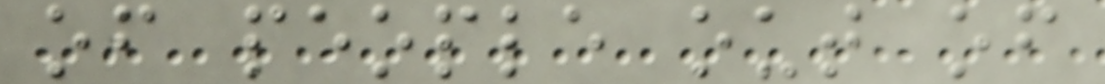of people out of
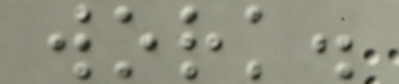work.
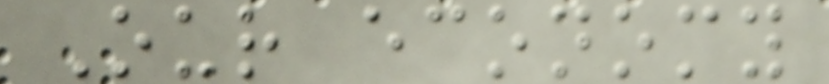Our economy
